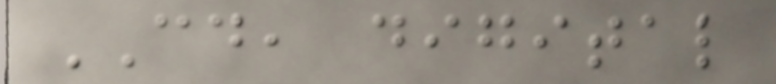CD, digital
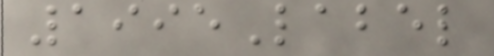1995Label
